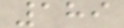189
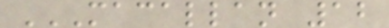MACALLAN 12
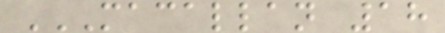MACALLAN 18
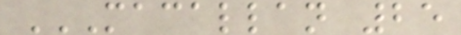MACALLAN 25
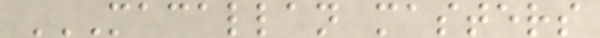MACALLAN MASTERS
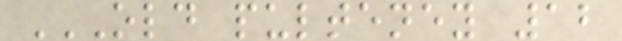OLD PULTENEY 12
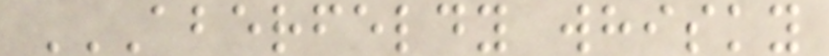ABERFELDY WHISKY
